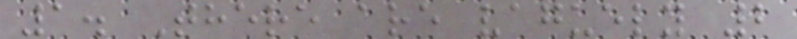1. There are vaguely 2
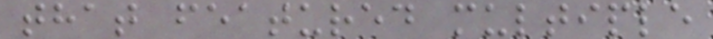that featured multiple
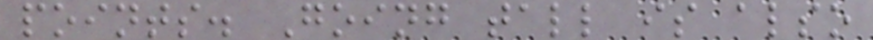points. Going tall is also
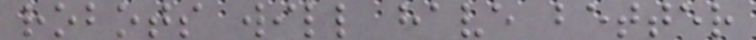robots will have better
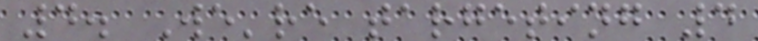4. We're targeting 4
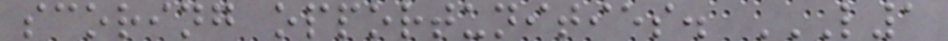scoring opportunities. L1
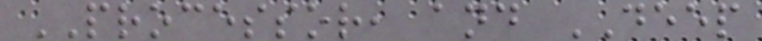PROCESSOR, and DEEP
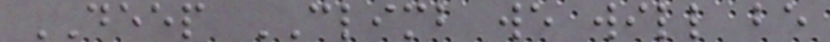DEEP CLIMB we will be
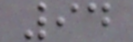94
